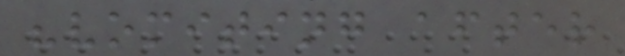"vomiting after
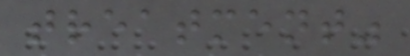treatment"
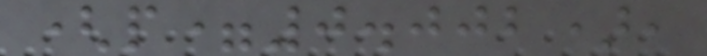(p=0.002),
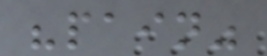"pain"
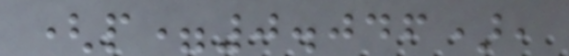(p=0.046),
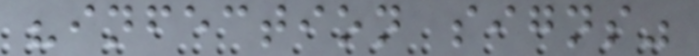"infection signs"
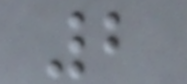2
